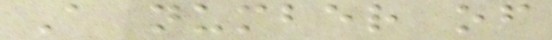A number of
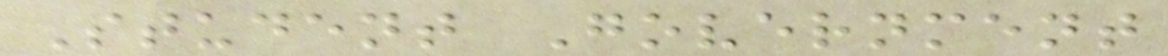Student Government
